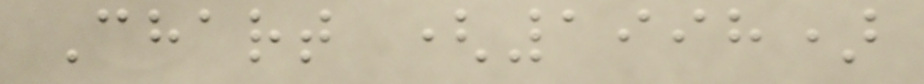Chart (1998)
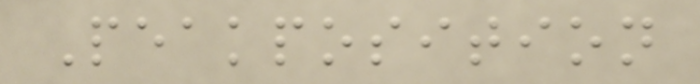Peakposition
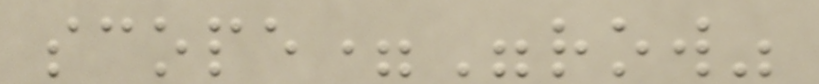scope="row"
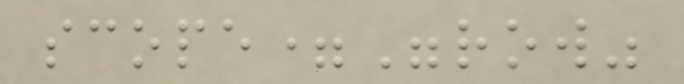scope="row"
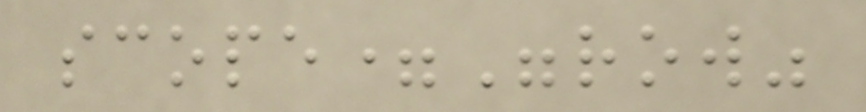scope="row"
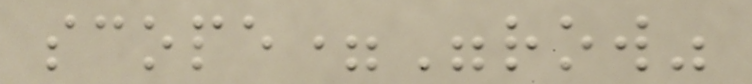scope="row"
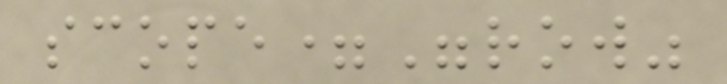scope="row"
